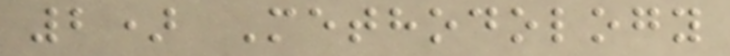2) Methodology
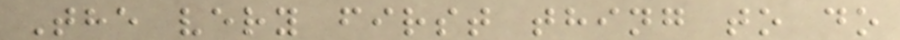The very first thing to do
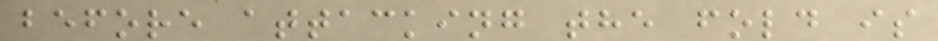before attacking the fold is
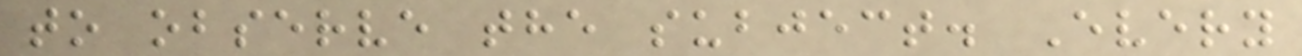to observe the subject. Every
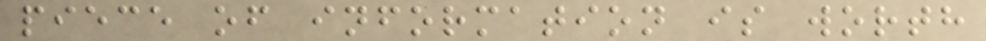piece of information is worth
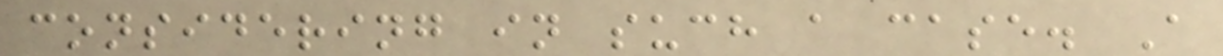considering in such a case. A
